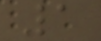1
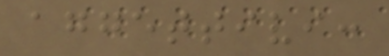aggettivi:
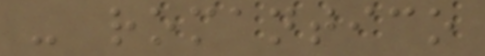- romantico
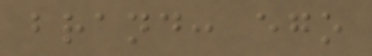brand: ego
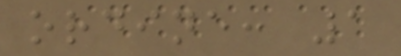ordine: 1
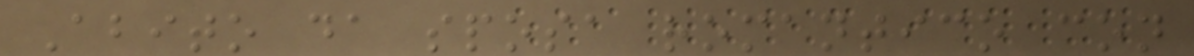Abito da sposa romantico con
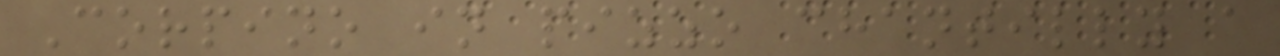Corpino in pizzo chantilly a
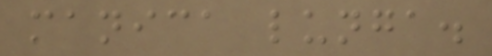manica lunga.
